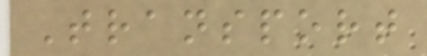Transport
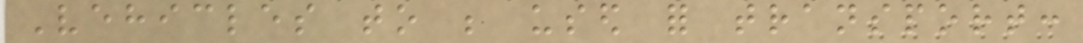Vehicles to be used for transport:
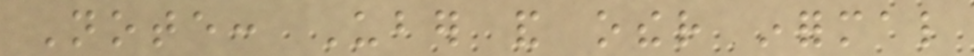Note: Uber and other informal
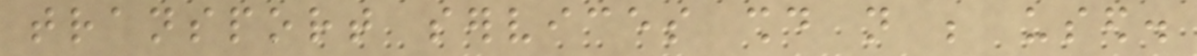transport services should not be used.
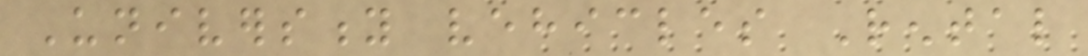University vehicles Rental
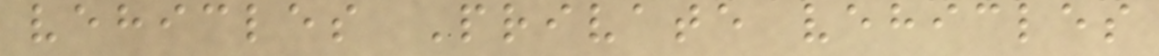vehicles Private vehicles
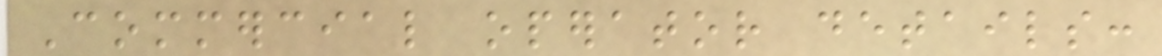Commercial operator details:
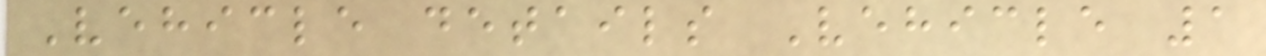Vehicle details Vehicle 1
